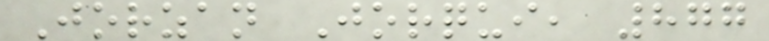Jorzan Jorqui, 877
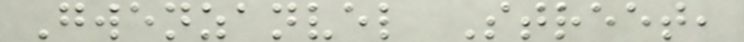Gwenzanvel Street,
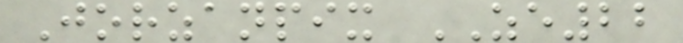Jorzanpix ZE22
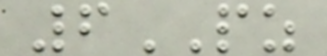6PZ
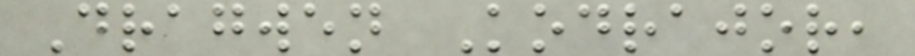Dragwen Kodrajor,
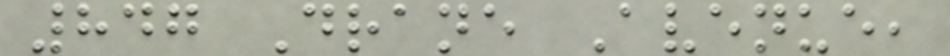847 Drane Avenue,
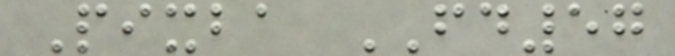Pixba FD57
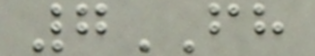7FH
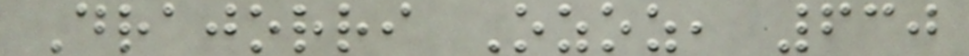Drajorri Ozoz, 630
